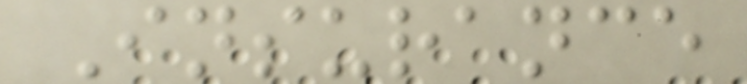Insurance
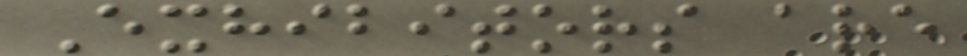Exhibitors are
